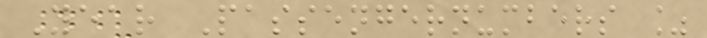Year Passengernumbers %
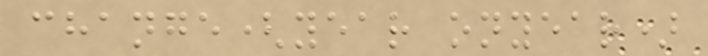change(year onyear)
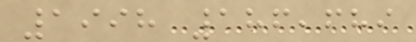1998 186,689
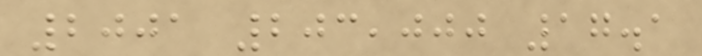2001 203,000 17.1
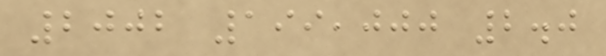2002 199,000 2.0
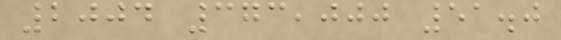2004 373,000 51.0
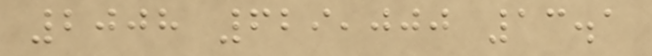2008 629,000 13.1
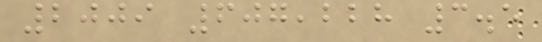2009 607,228 3.5
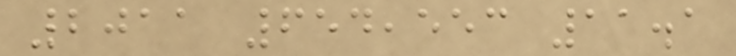2011 654,553 11.1
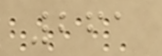261
